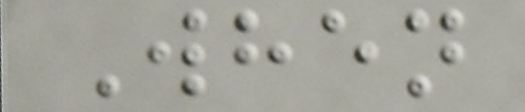When
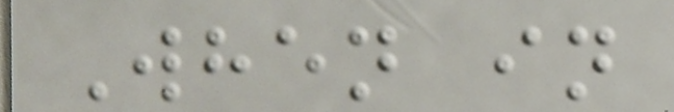When in
